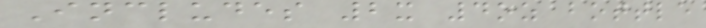Includes 2x 4oz bottle
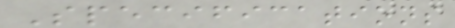Specifications
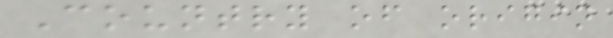Country of origin
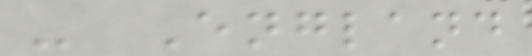- England
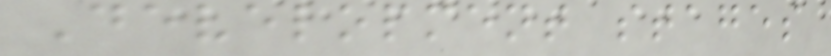Development stages
